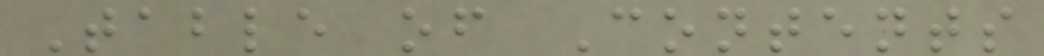Table of Contents
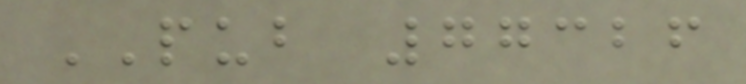PUB 77326
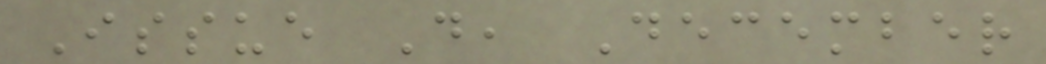Issue D, December
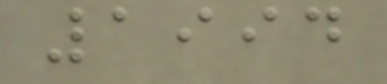1994
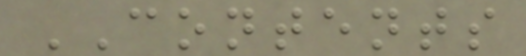CONTENTS
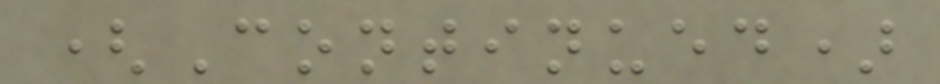(Continued)
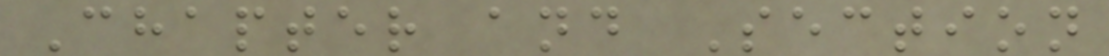Chapter and Section
